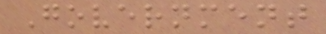Government
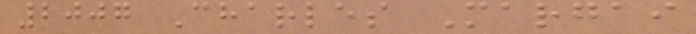2007 Charles Margai
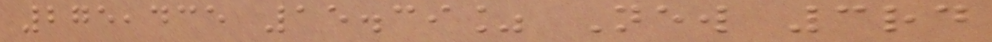275,435 15.39% New 3rd
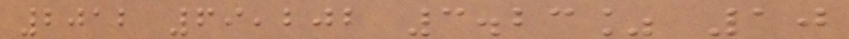2012 69,202 3.23% 10
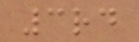3rd
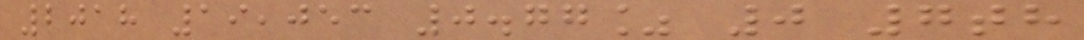2018 19,053 0.77% 0 7th
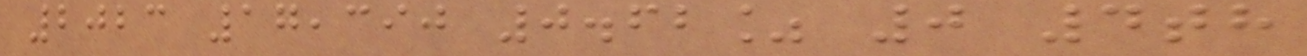2023 17,390 0.62% 0 4th
